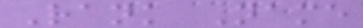Rank Name
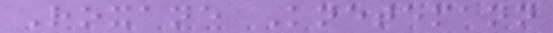Roxane Knetemann
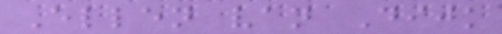Ellen van Dijk
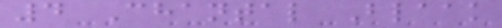4 Chantal Blaak
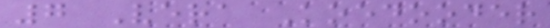7 Vera Koedooder
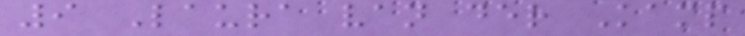9 Laura van der Kamp
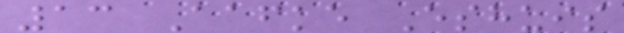13 Aafke Eshuis
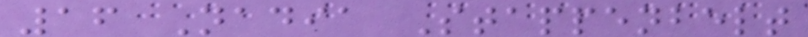16 Nadia Stappenbelt
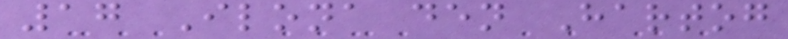17 Ilona den Hartog
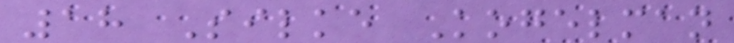18 Silke Kogelman
